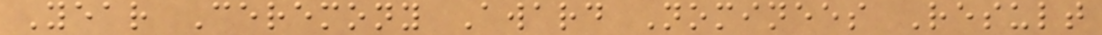Year Ceremony Award Nominees Result
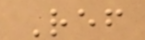Ref
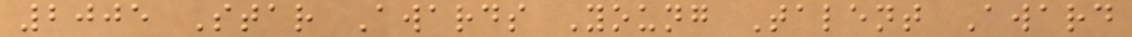2005 Star Awards Young Talent Award
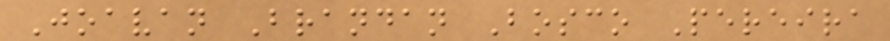Joavan Brandan Bosco Pereira
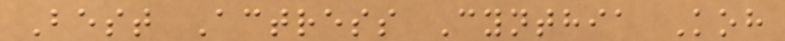Best Actress Cynthia Koh
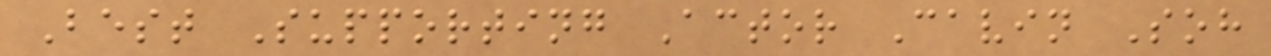Best Supporting Actor Cavin Soh
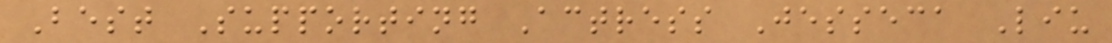Best Supporting Actress Jesseca Liu
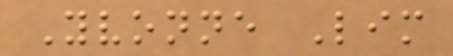Yvonne Lim
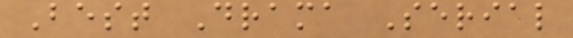Best Drama Serial
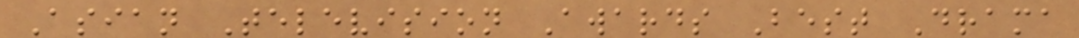Asian Television Awards Best Drama
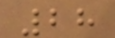28
